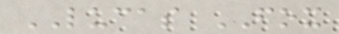LUCAS FOX
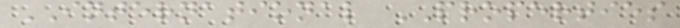INTERNATIONAL PROPERTIES
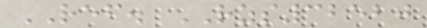REF. RZS32520
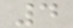4
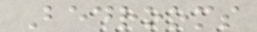Bedrooms
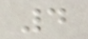4
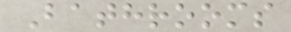Bathrooms
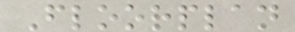Floorplan
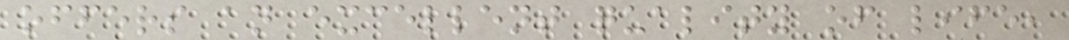offers an excellent quality of life,
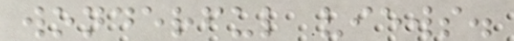wonderful views.
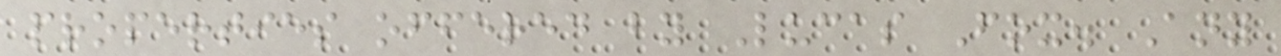properties offered by Lucas Fox. Any
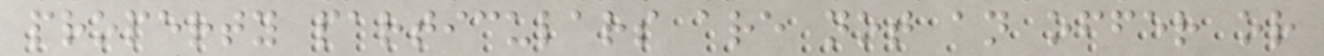property particulars are not an offer or
